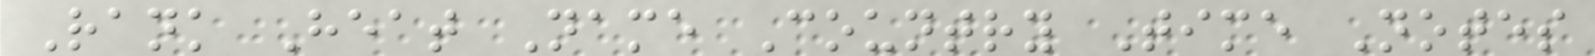Rank Heat Name Country Time Notes
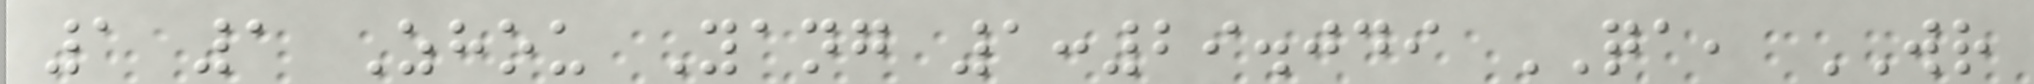1 1 Zhou Yang 1:29.049 QA, WR
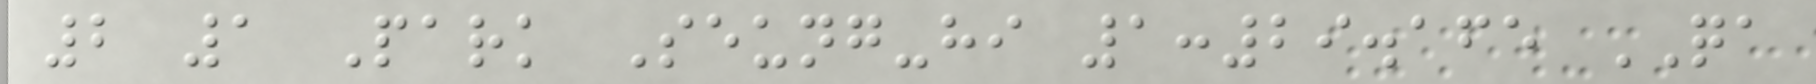2 1 Park Seung-hi 1:29.165 QA
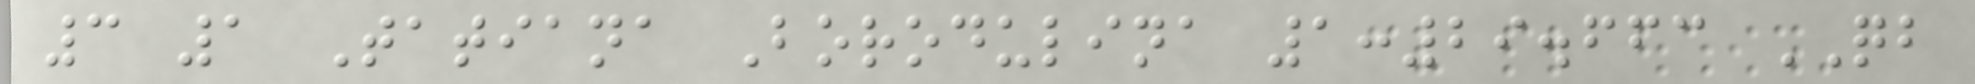3 1 Tatiana Borodulina 1:29.663 QB
